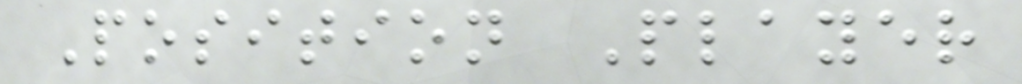Position Player
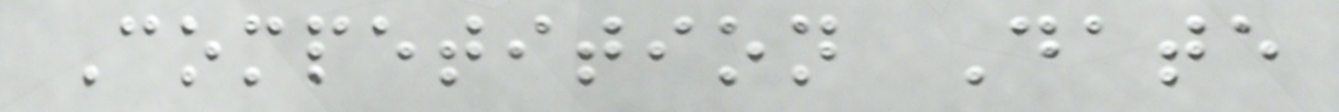Competition Date
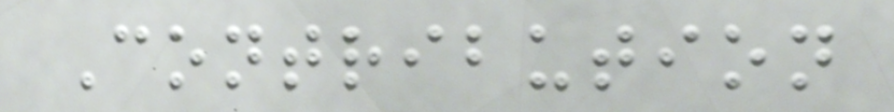Contribution
